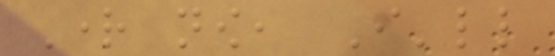Right now, I'll
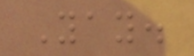Yay.
